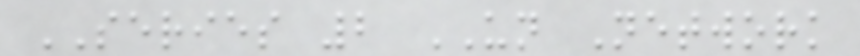SERIES 2 UN Network
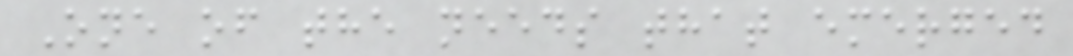One of the needs that emerged
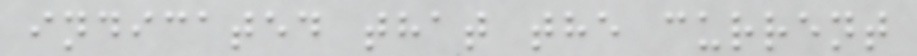indicated that the current
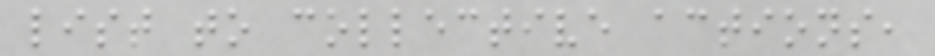list to collective actions,
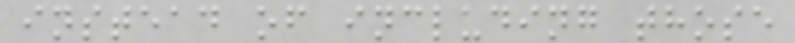instead of including those
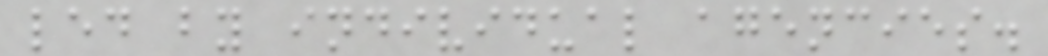led by individual agencies.
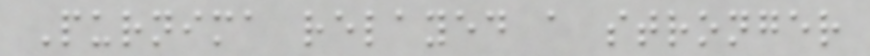Purnima relayed a stronger
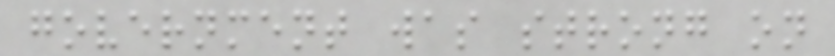government was strong on
